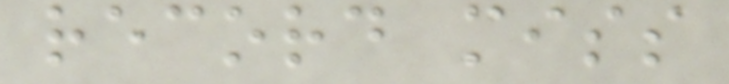record miss
